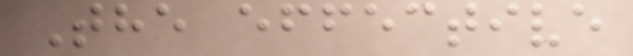The effective
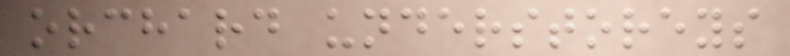orchard understoreys
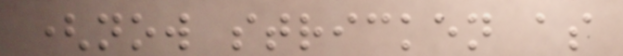(now stricken as
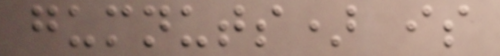gumnuts) is
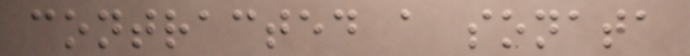contracted a sonata
